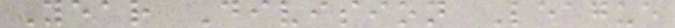Year Division League
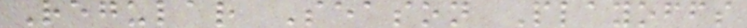Regular Season Playoffs
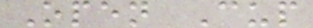Open Cup
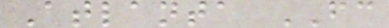Atlanta FC
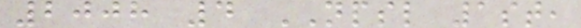2008 4 NPSL 1st,
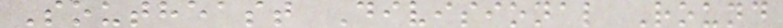Southeast Divisional Round
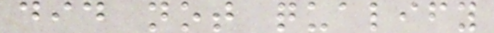did not qualify
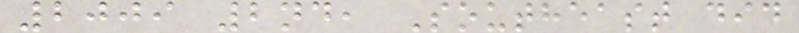2009 2nd, Southeast did
